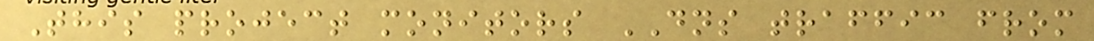This project monitors DNS traffic from
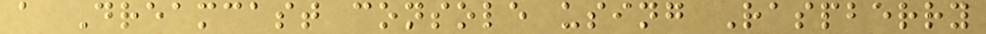a Dreamcast console using Raspberry
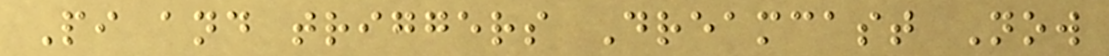Pi and triggers Dreamcast Now
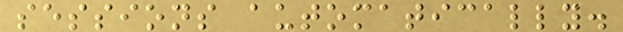sessions automatically.
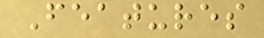Features
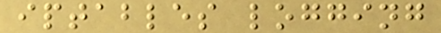iptables logging
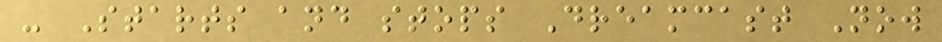- Starts and stops Dreamcast Now
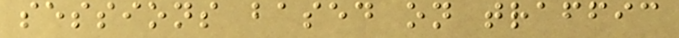sessions based on traffic
